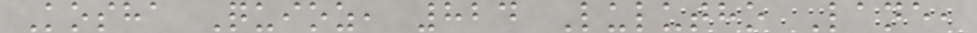Kosha Quioz, 824 Lulutho Lane,
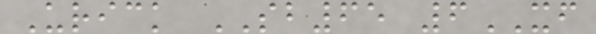Urick SB65 6XF
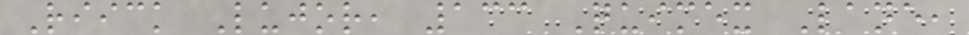Riick Lujor, 133 Quimex Lane,
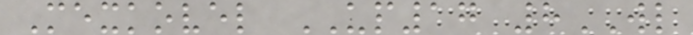Mexkovel UP17 8WL
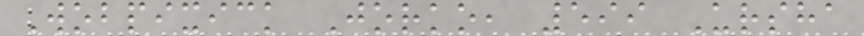Wobpixick Jorko, 599 Ursha
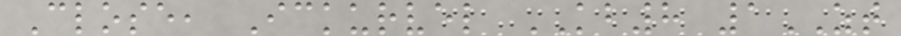Close, Ickurvel KB8 1ZT
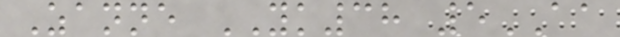Zanne YK38 5AA
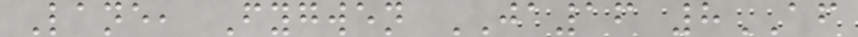Lane, Fygwen JA16 8AF
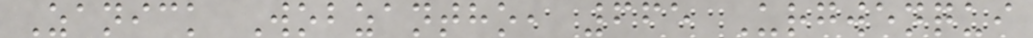Zanick Wobzantho, 665 Urgwenqui
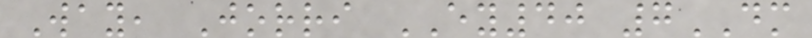Way, Jorri EY40 7DM
